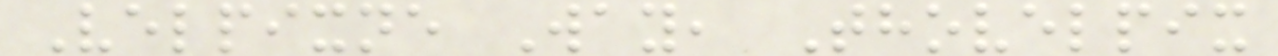Velpixne Way, Thovelpix
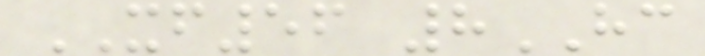XF56 8HC
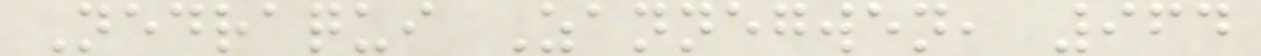Nedraqui Zannegwen, 964
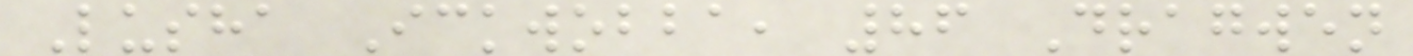Lusha Ickwobba, 86 Dragwen
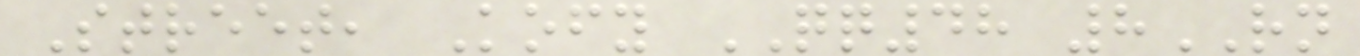Street, Kofy QQ48 8RN
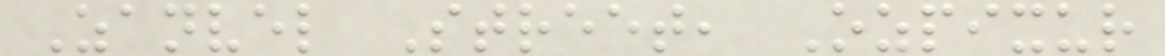Zanvel Street, Ozpixur
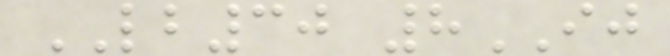LB30 8IJ
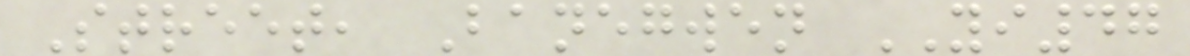Street, Banegwen YI47
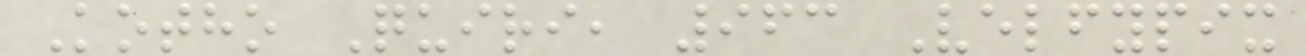Kotho Quiri, 963 Velfypix
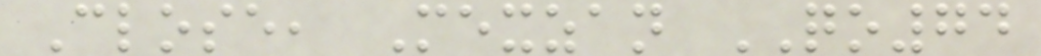Close, Mexzan QO74
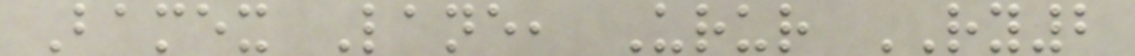Bamex Lane, Urur RY2
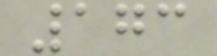173
